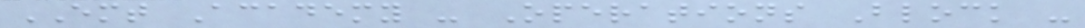EMT Academy - Operations Block -
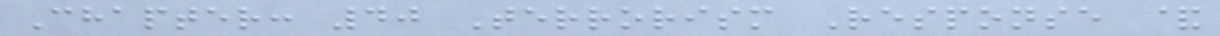Chapter: 40 Terrorism Response &
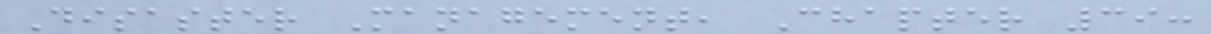Disaster Management, Chapter 39:
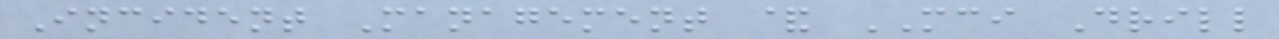Incident Management & MCI Drill
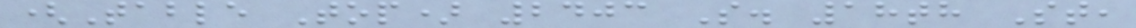(Table Top) 2403 S. 18th St,
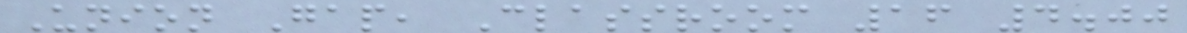Union Gap, Classroom 16 4.00
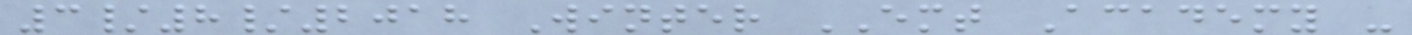3/8/2018 Winter EMT Academy -
